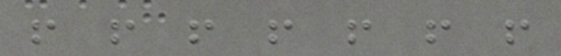! ! ! ! ! ! !
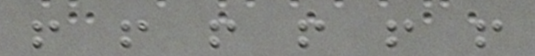! ! ! ! ! !
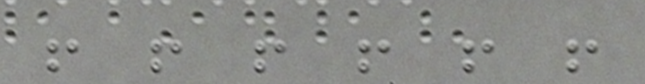! ! ! ! ! !
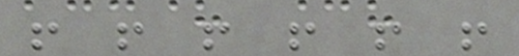! ! ! ! ! !
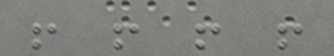! ! ! !
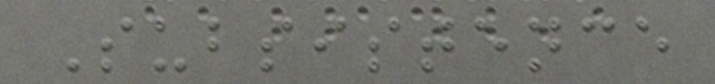Subsistence
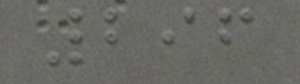296
